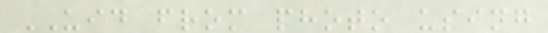UID from photo using
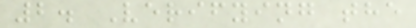2. Verifying the
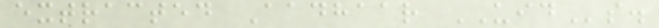extracted Aadhaar UIDs.
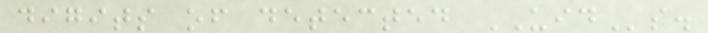digits of detected UIDs.
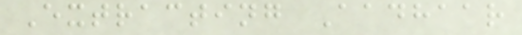Extracting Aadhaar
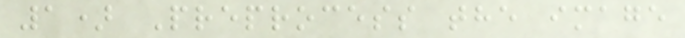1) Preprocess the image
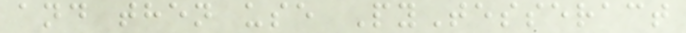and then use PyTesseract
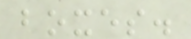boxes.
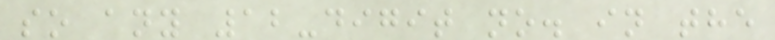so any 12-digit no. in the
